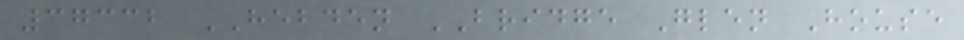37332 HEBDEN BRIDGE Glen House
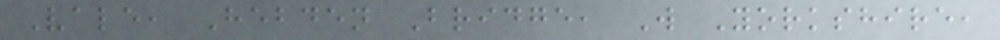Vale, Hebden Bridge, W Yorkshire,
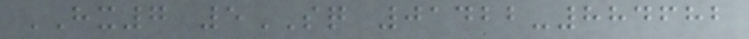HX7 5SQ 01422-884682
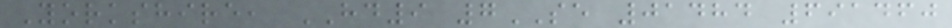Yorkshire, HD9 7SE 01484 691460
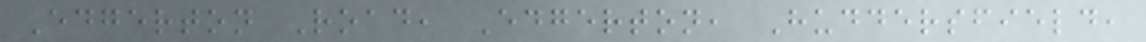Edgerton Road, Edgerton, Huddersfield,
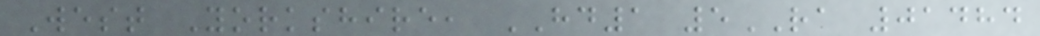West Yorkshire, HD1 5RA 01484
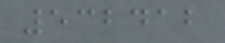532412
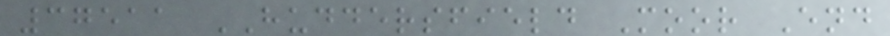37511 HUDDERSFIELD Moor End
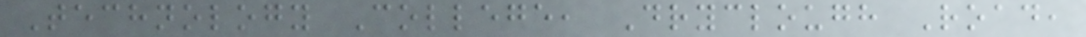Technology College, Dryclough Road,
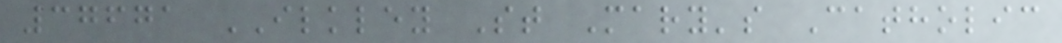37671 ILKLEY St Mary's Catholic
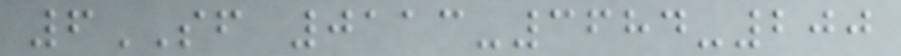6SF 0113-3684-200
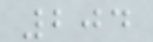204
